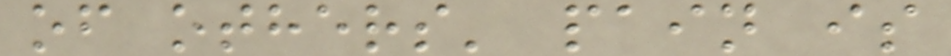of others' pain is
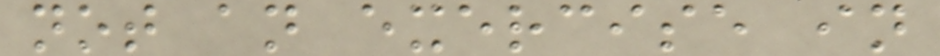not an exercise in
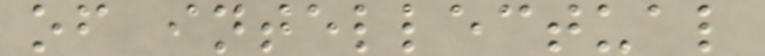of intellectual
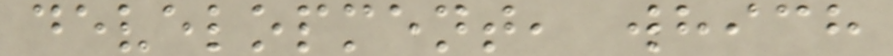development, which
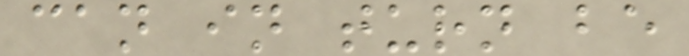can in turn be
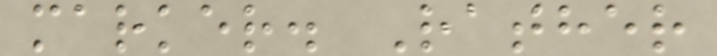marker. Rather
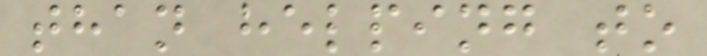than helping to
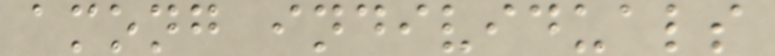among individuals
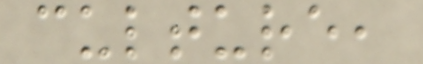culture,
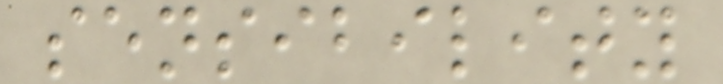sensibility
